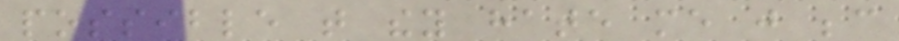possible that they hate me just because
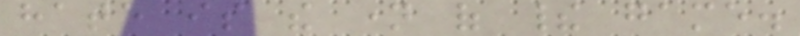hate is the name of their game.
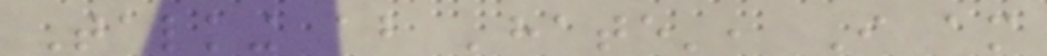Talking about 'hate', I am
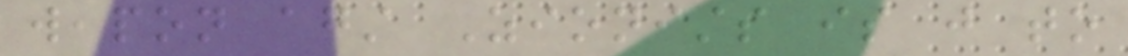weapon against Zionists is just to
